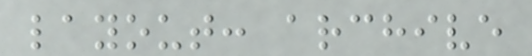layout: archive
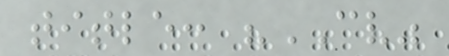title: "CV"
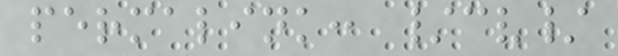permalink: /cv/
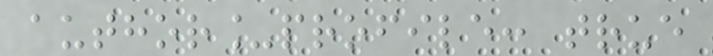author_profile: true
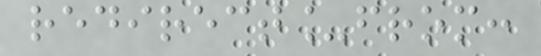redirect_from:
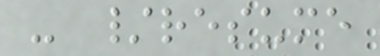- /resume
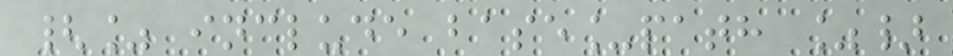{% include base_path %}
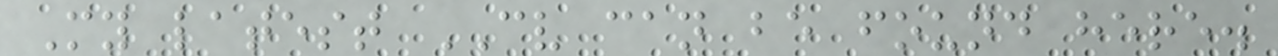My latest CV can be found here.
